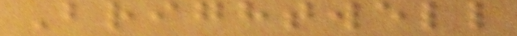Brightwell
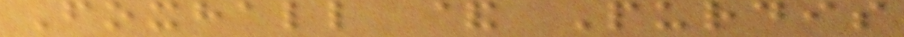Foxhall & Purdis
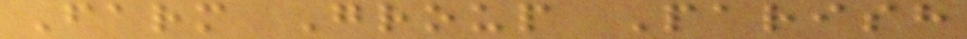Farm Group Parish
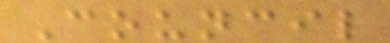Council
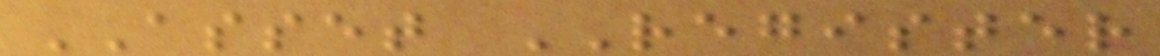ASSET REGISTER
